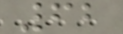62
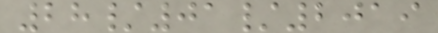28/01/2019
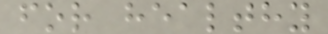for healthy
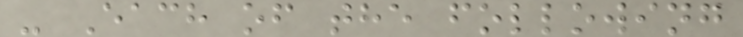- Each of the following
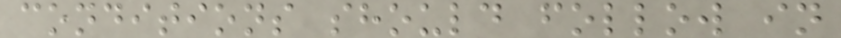conditions should follow in
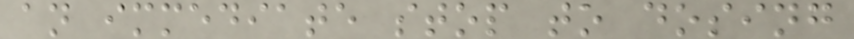an immediate stop to dosing
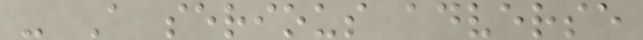- A serious adverse
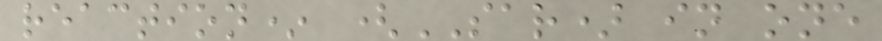reaction* (SAR) in one
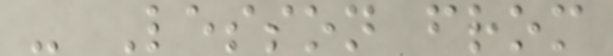- Lesson from
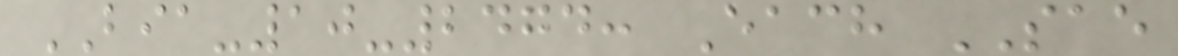BIA-10-2474: Each SAE
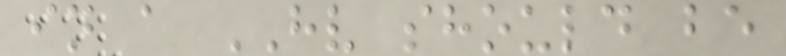in a HV should be
